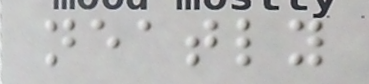neatly
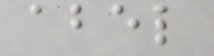abel
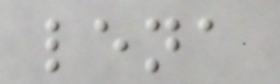lena
